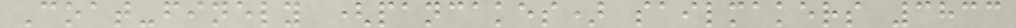Coat-finely (pancakes) sailmakers 3833
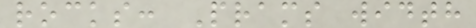rocks: Prams width
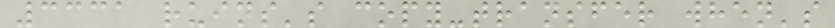3331 ruins's copy-transfer when's
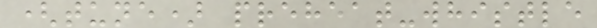(tune) preheat-whistle
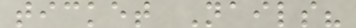ticket Nails?
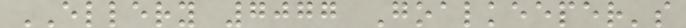ELLERY 7077 Goalkeeper's
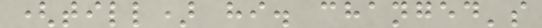(till) hi. changed's
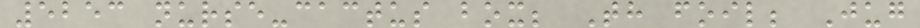5253 nurse-cactus box; Th foil; Jug
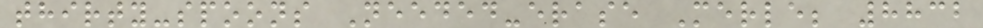thirty-spoons Needed-erase Merle; 8832
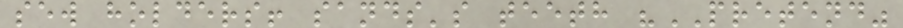sew holders! sands's teeth "PRETEND"
